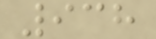938
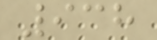938
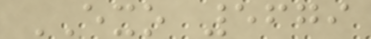EXO 5679
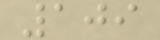109
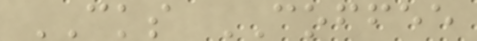CKS COFFEE
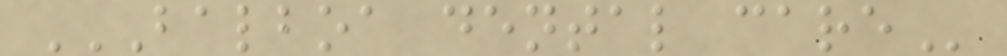BALBOA DENTAL CARE
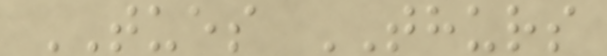TUES THURS
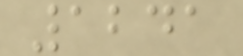1241
